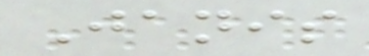Janis
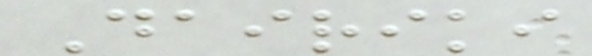Dairiki
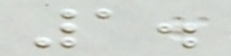1.
